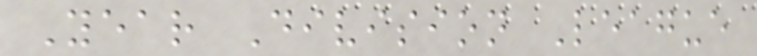Year Division League
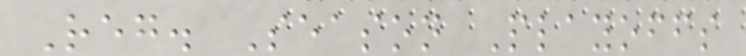Reg. Season Playoffs
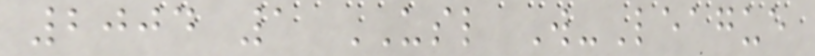2004 1 USL W-League
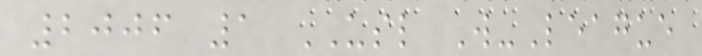2006 1 USL W-League
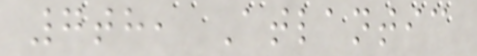7th, Atlantic
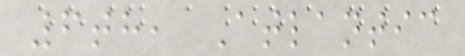6th, Atlantic
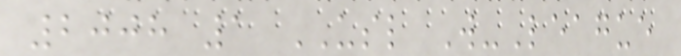2008 1 USL W-League
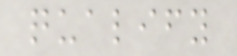qualify
